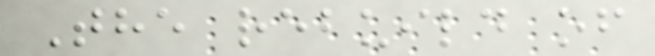The rebuild of
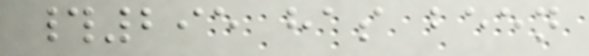#295 has been
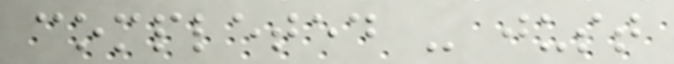completed - just
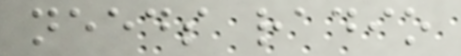needs radio
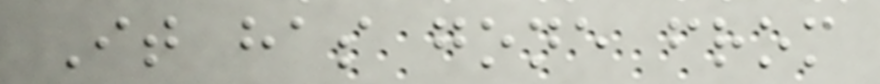It has gone from
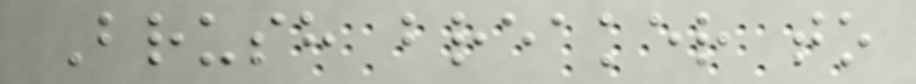Brush breaker to
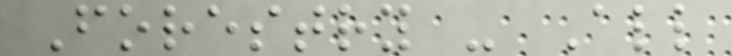Forestry - All
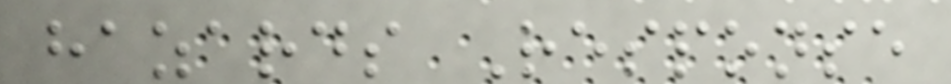hazards Response
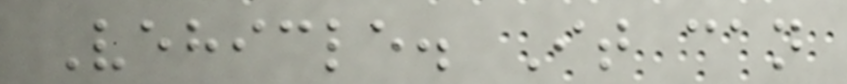Vehicle. It can
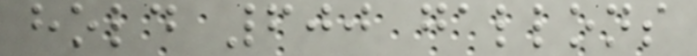hold 600 gallons
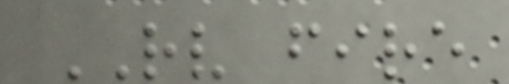RV fire
